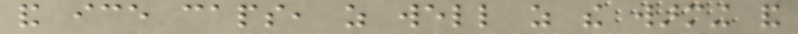and ice caps, as well as the warming and
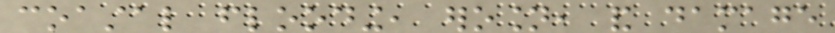coastal flooding, erosion, and damage
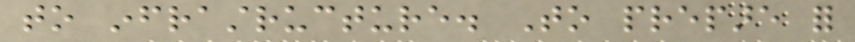to infrastructure. To prepare for
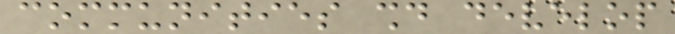communities should develop
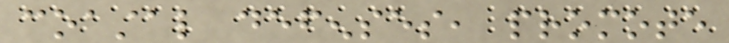coastal defenses, promote
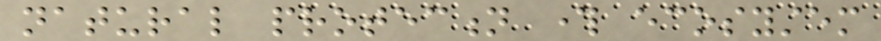natural protection through ecosystem
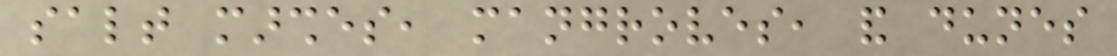salt marshes, mangroves, and dunes
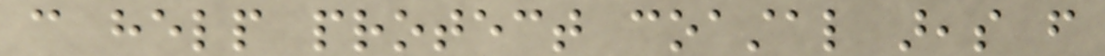can help protect coastal areas from
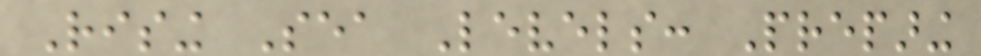Rising Sea Levels: Preparing
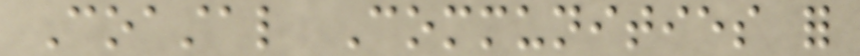Coastal Communities for
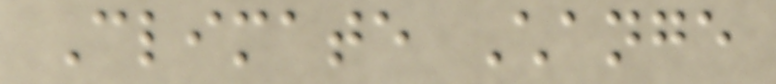Climate Change
